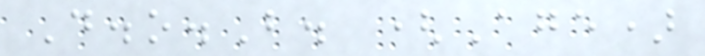D.o.B. (Age)
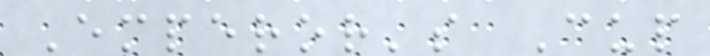Emperor's Cup
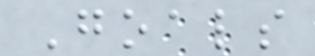Goals
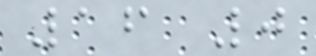16 0
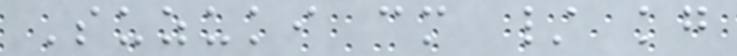Suzuki cm / kg
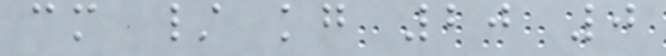cm / kg 20 0
